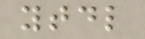ytdl
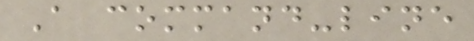A command-line
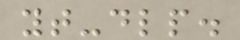yt-dlp.
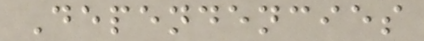Dependencies
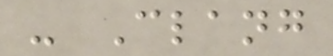- Clang
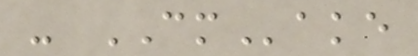- CMake
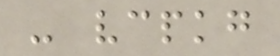- vcpkg
